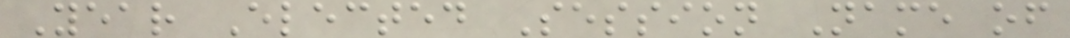Year Elected Session Name of
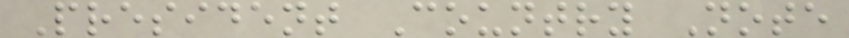President Country Note
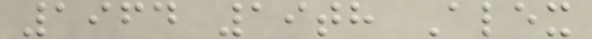1964 19th Alex
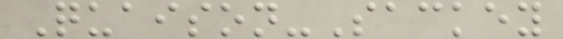Quaison-Sackey
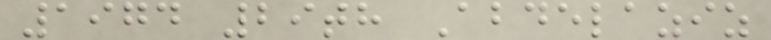1974 29th Abdelaziz
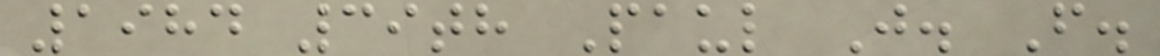1984 39th Paul J. F.
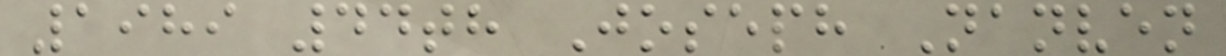1989 44th Joseph Nanven
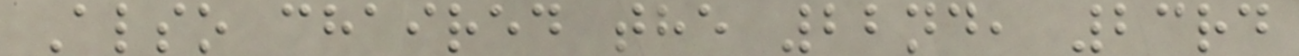Also chaired the 22nd, 23rd
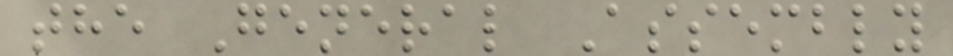the General Assembly
